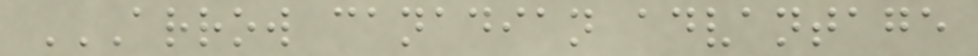ARROW CANADIAN ADVANTAGE
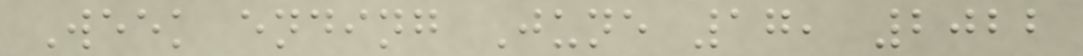Week ending June 17, 2022
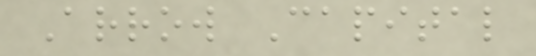Arrow Capital
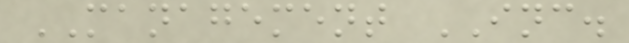MANAGEMENT INC.
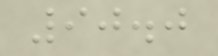90.0
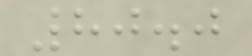80.0
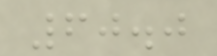60.0
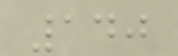140
